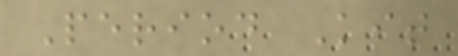Period Kit
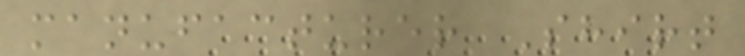manufacturer Shirt
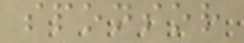sponsor
